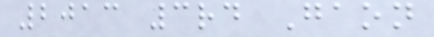2013 3rd Gaon
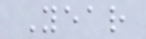Year
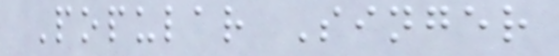Popular Singer
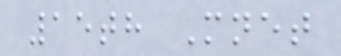15th Mnet
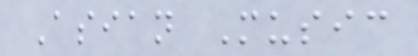Asian Music
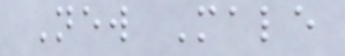New Male
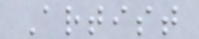Artist
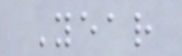Year
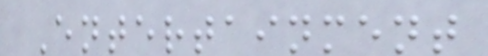Entertainment
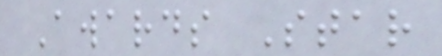Awards Star
